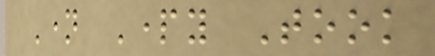Name Party Took
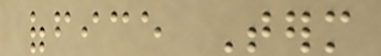office Term
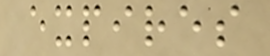expires
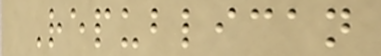Republican
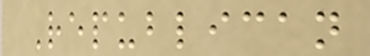Republican
